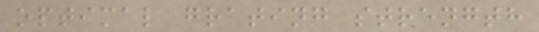optimal grating strength
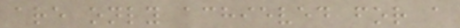are only achieved for a
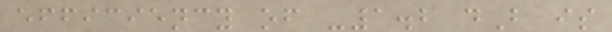efficiency of -1.2 dB is
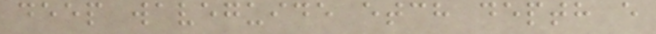deep waveguide etch depth e
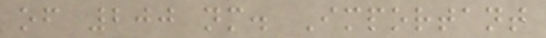of 200 nm. Important
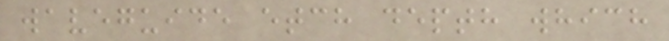waveguide etch depth which
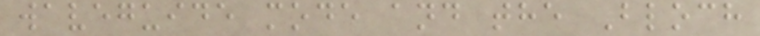waveguide mode and the Bloch
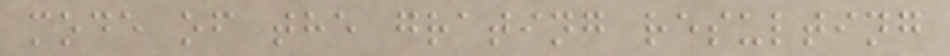mode of the grating resulting
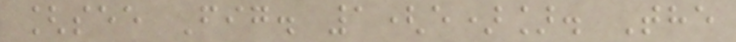[see Fig. 1(e)]. The
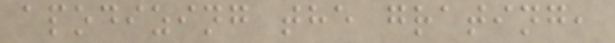apodizing the grating,
